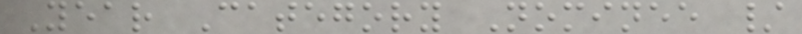Year Category Nominee /
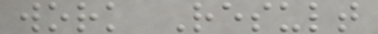work Result
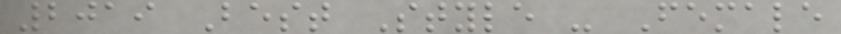2019 Best Style - Female
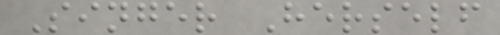Singer Herself
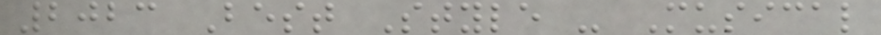2023 Best Style - Musical
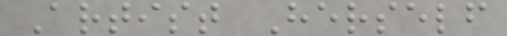Artist Herself
